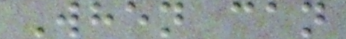When can
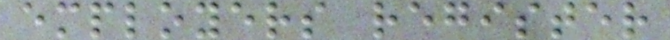employers register
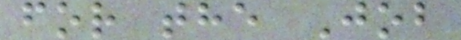for the Job
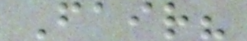Fair?
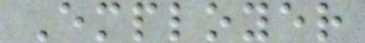Employer
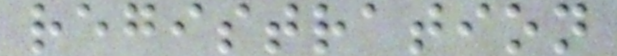registration
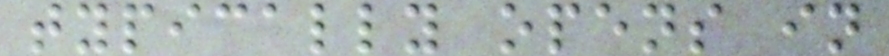typically opens in
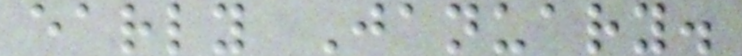early January.
